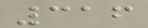316
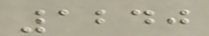1240
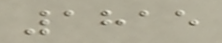1815
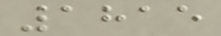1815
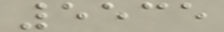5535
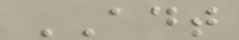ADT
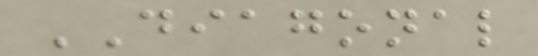DIAGONAL
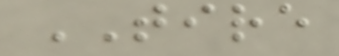TIRE
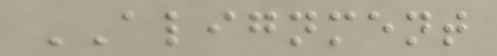ALIGNMENT
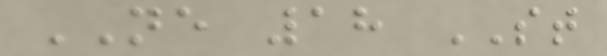NE 18 ST
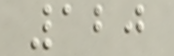120
